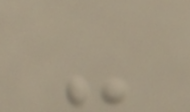-
